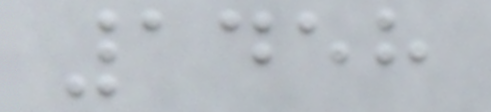1458
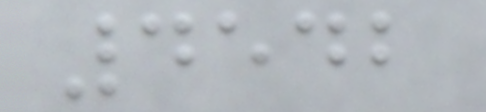4542
